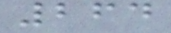264
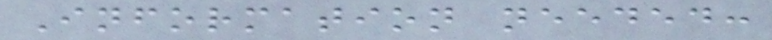Information needed:
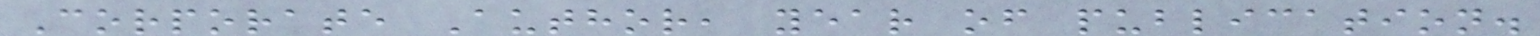Corporate Author, year of publication.
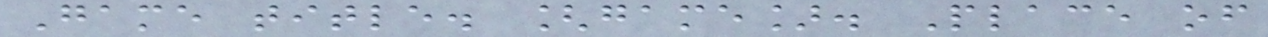Game title. [game]. Place of
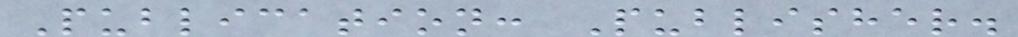Publication: Publisher.
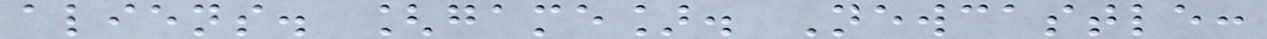aliens. [game]. Newcastle:
